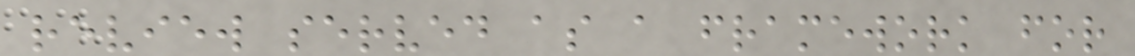review served as a framework for
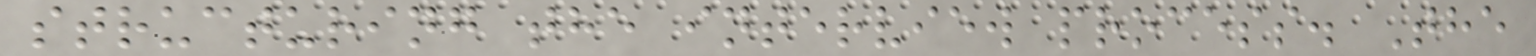structuring the interview process. The
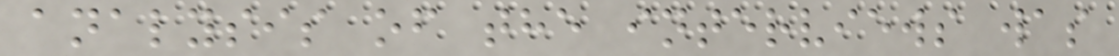analysis of the interviews was
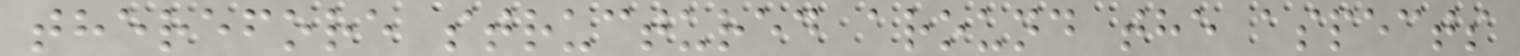therefore structured around the aspects
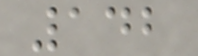142
